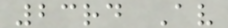23rd Av
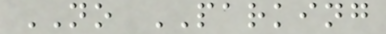NO PARKING
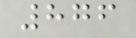876
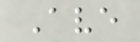Ave
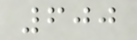600
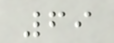69
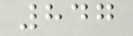847
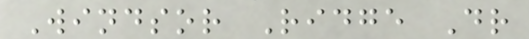Windsor Ridge Dr
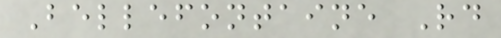Bellefontaine Rd
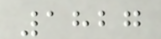1827
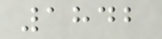1842
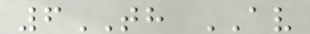6TH AV
